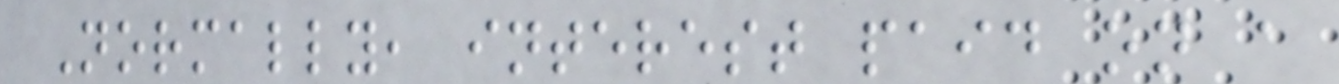Normally, interest paid on a
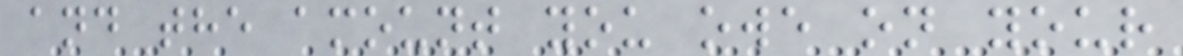and the amount you owe on your
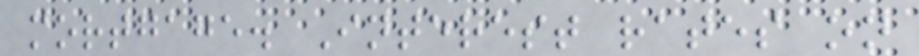mortgage. Interest rates on
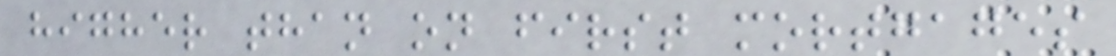higher than on first mortgages
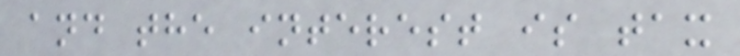and the interest is tax
